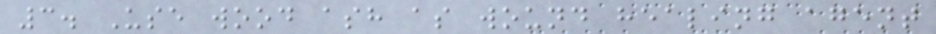3. Use wood ash as wound healing agent
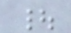|
